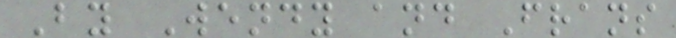By Wendy and Frans
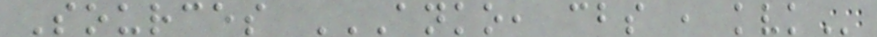Sources ANKO, CBS , KVK
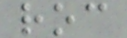roc
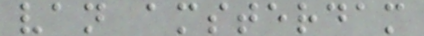van amsterdam
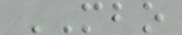MBO
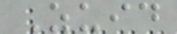Zuid
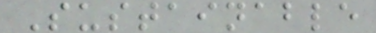Sustainable
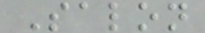Salon
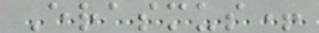Erasmus+
